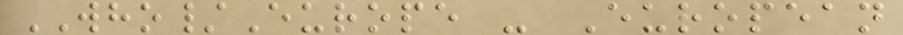WHO/Europe - European
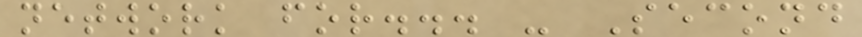network for... - Second
